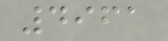4961
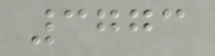3773
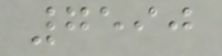7590
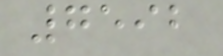7592
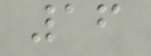16
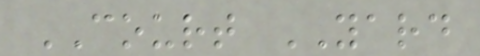COURT YARD
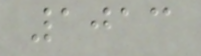1013
